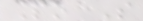Po S
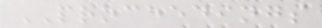PROCEEDINGS
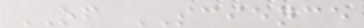OF SCIENCE
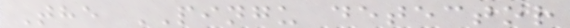The PINGU detector
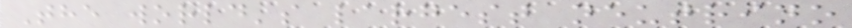The world's largest neutrino
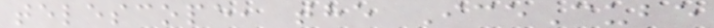telescope, the IceCube
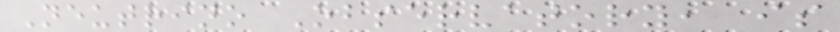Neutrino Observatory, is
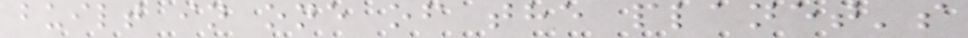built in one of the planet's
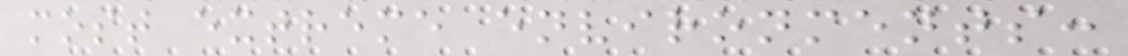most extreme environments:
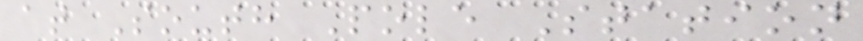at South Pole Station
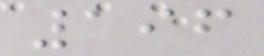196
